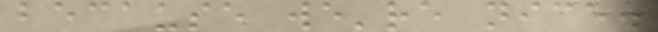because we're nice.
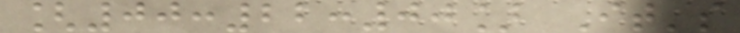[00:22:00] It's
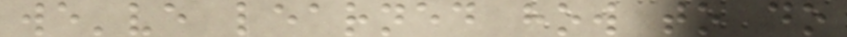we've learned how to do
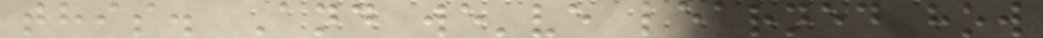this. And we've learned how
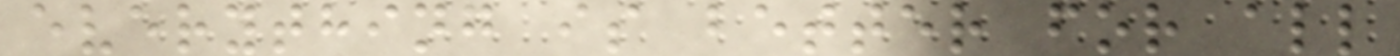everything is better for all
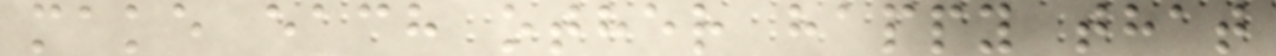make each other happy that
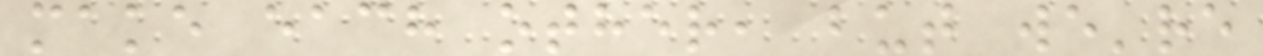make each other, but we're
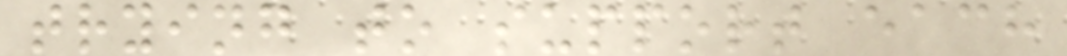trying to support each
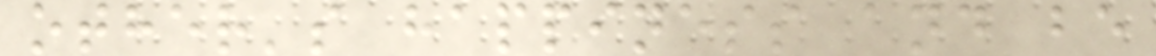other's happiness and be
